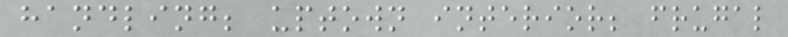handling; uptown interior; frugal
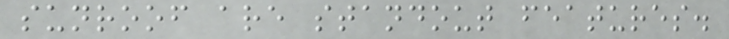sunroof are standout features.
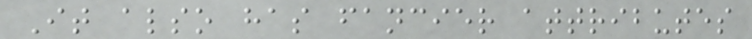It also has fancier attributes
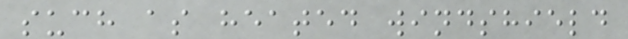such as heated windshield
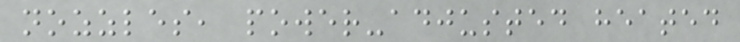nozzles, power-adjusted heated
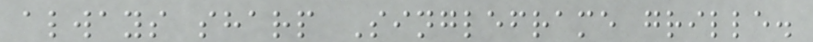always sharp Singleframe grille.
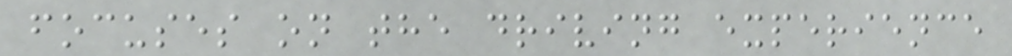focuses on the driving experience
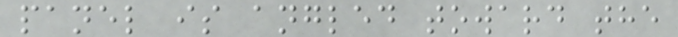panel is angled toward the
